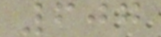607
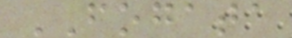FOGATA
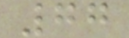77
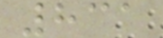831
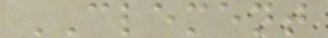CLEMENT
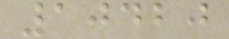10420
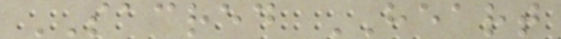SACRED HEART
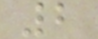2
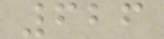626
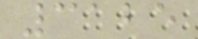3125
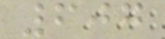607
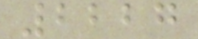2227
